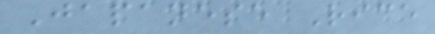Japanese Rice
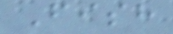Fish
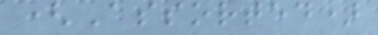(Assorted)
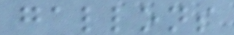gallons
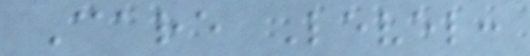Care Level:
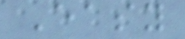Easy
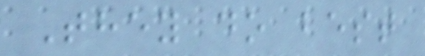They do best
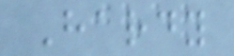Hardy
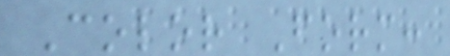Color Form:
